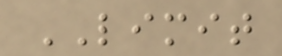LIMIT
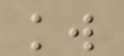kw
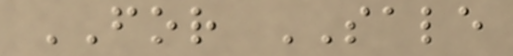FOR SALE
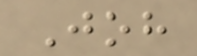Joh
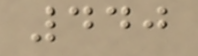440
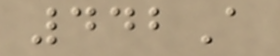442A
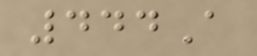444A
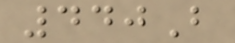440B
